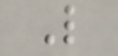L
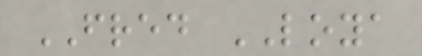FRED LOYA
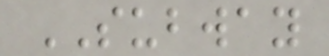SUBWAY
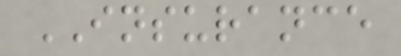INSURANCE
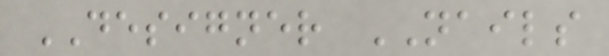DESIGNER NAILS
